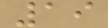19
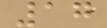17
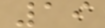19
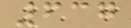637
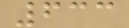633
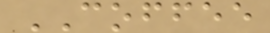COFFEE
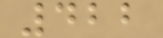422
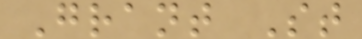Grant St
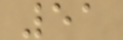51
